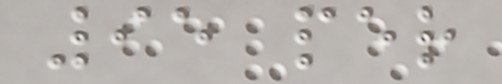95 per
